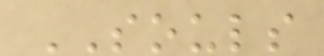SOULS
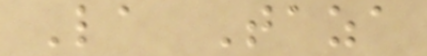La Taza
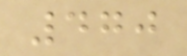470
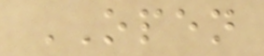OPEN
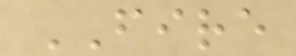FIRE
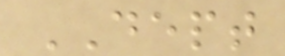DEPT
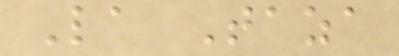La Taza
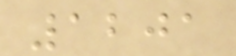1201
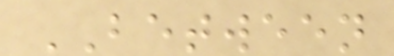BETWEEN
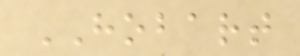HOBART
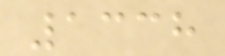1338
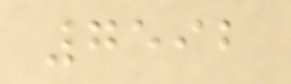7592
